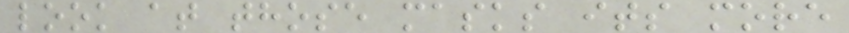look at those masks its more
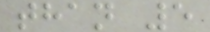than 5
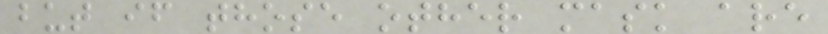but if those other mask are
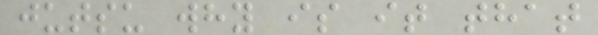jutsu why is it that
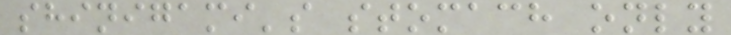shinigami's stomach only
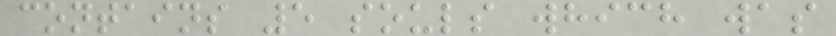contains 5 souls which was
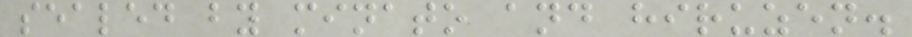sealed by minato and hiruzen.
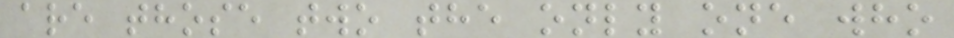are those two the only one who
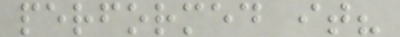performed it?
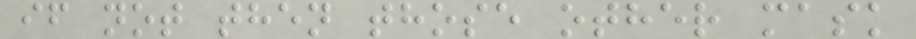if not then those other mask
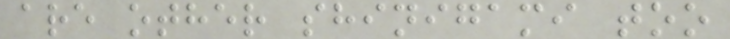are other shinigami too
